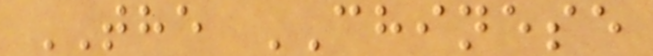THE CHINESE
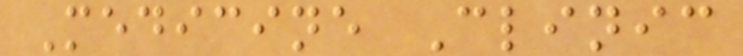Medicine Clinic
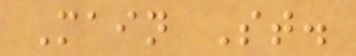Main St.
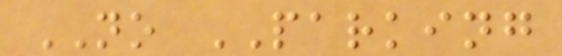NO PARKING
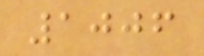1006
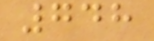748
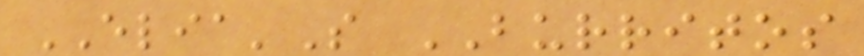ELIA'S BURRITOS
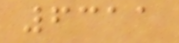6311
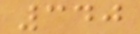340
